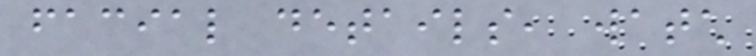facial details, watch
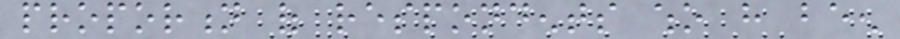proportion of respondents who have been
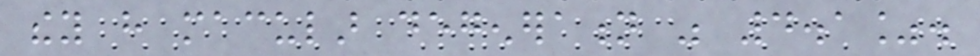they have macular degeneration was 4.1%.
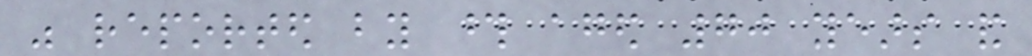was reported by those aged 70 years and
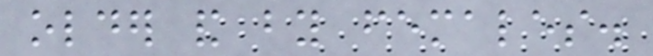older and by females.
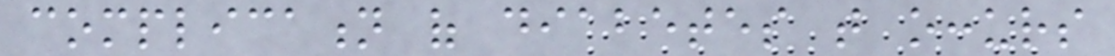complication of diabetes that occurs
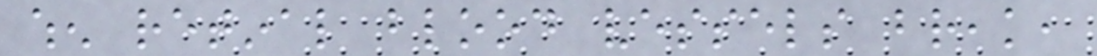when retinal blood vessels break,
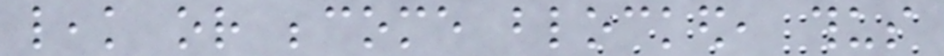leak or become blocked, thus
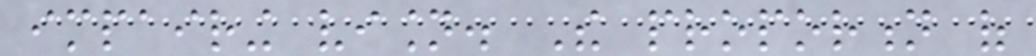impairing vision. The proportion of
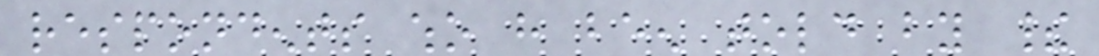respondents who have been told by their
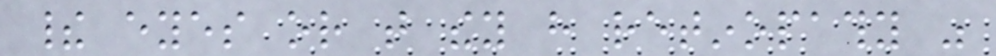their eyes or that they have retinopathy was
